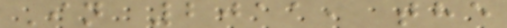In 2011, the
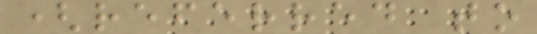(referred to
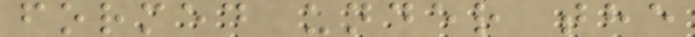formed under the
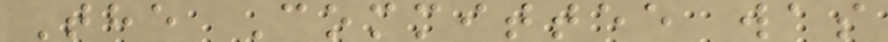The Committee was
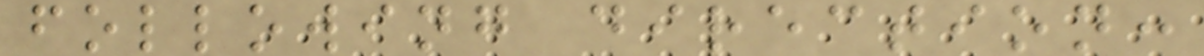following direction:
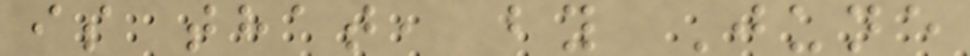is that, by June
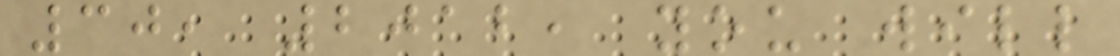30, 2012, you will
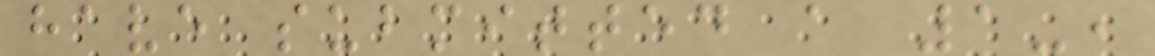have submitted a 1-,
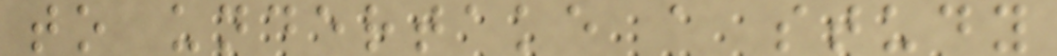to undertake a study
